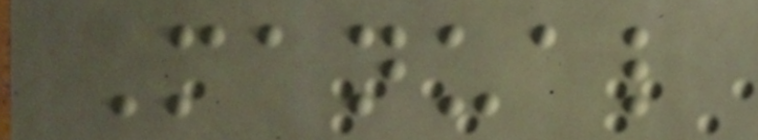Manual
